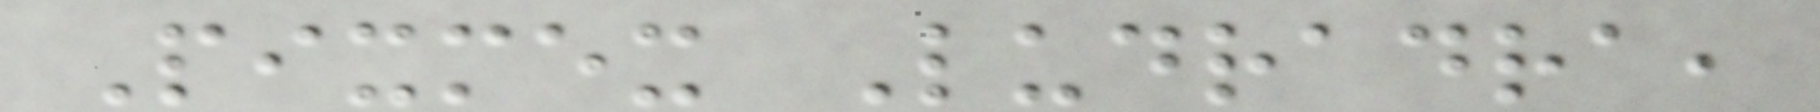Pixmex Ludradra,
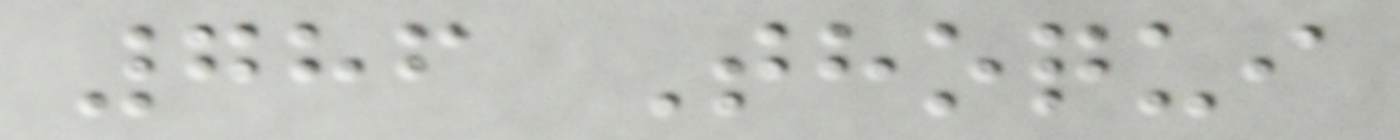786 Thoqui
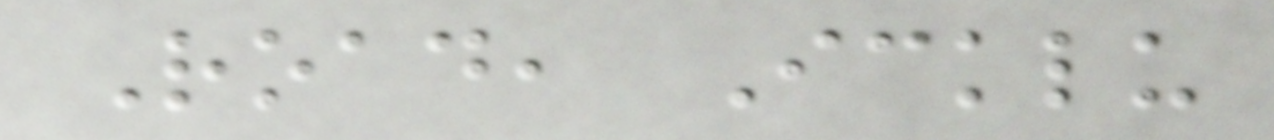Road, Icklu
